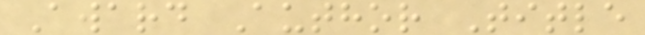Award Author Title
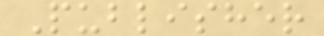Publisher
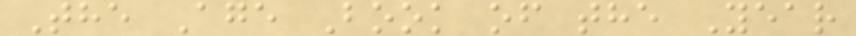The Age Book of the Year
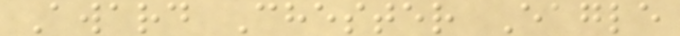Award Chester Eagle
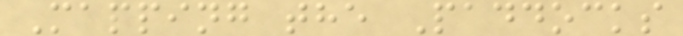Mapping the Paddocks
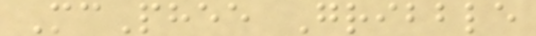McPhee Gribble
